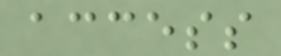access
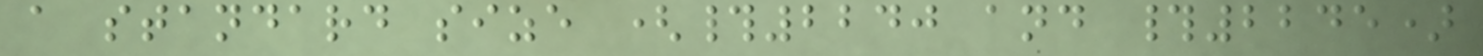a standard size (#2240 and #2245)
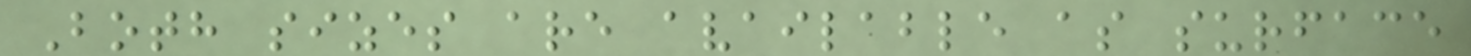Both sizes are available as surface
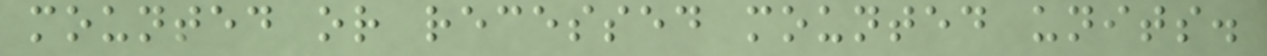mounted or recessed mounted units.
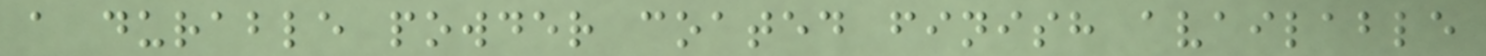a durable powder coated finish available
